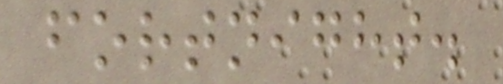fortnight.
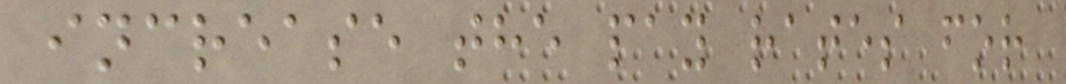increase the pay rates for
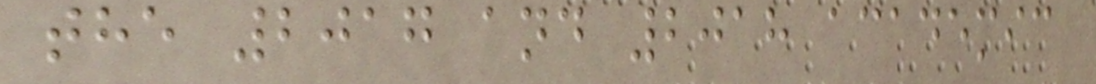the 2017 and 2018 academic
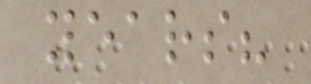years?
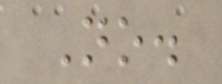No.
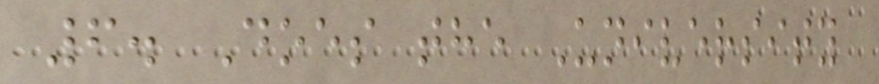6. Does the University
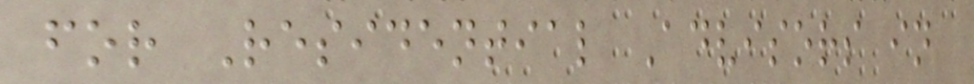for Residential Advisors in
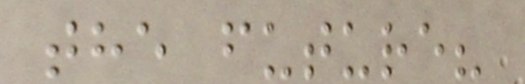the future?
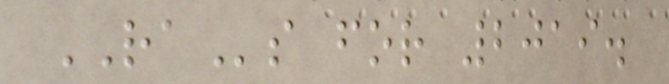RAs for 2019.
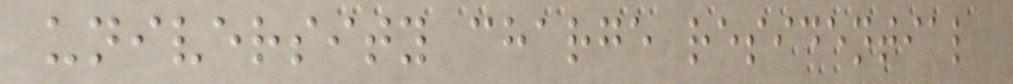university charge residential
